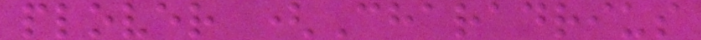plover (Charadrius
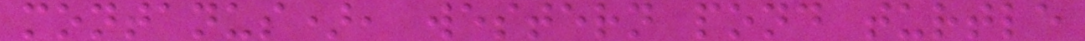montanus), western pond turtle
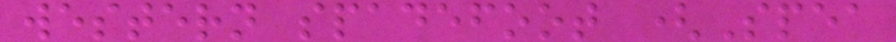western spadefoot (Spea
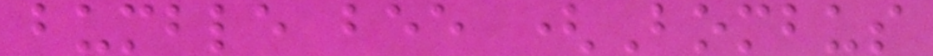bumble bee (Bombus
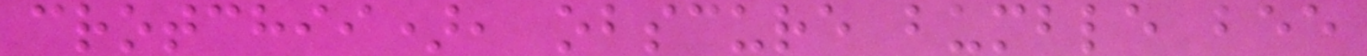crotchii), obscure bumble bee
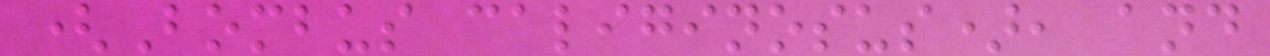(Bombus caliginosus), and
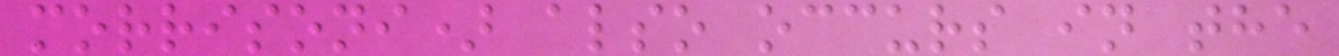morrisoni) also occurs in the
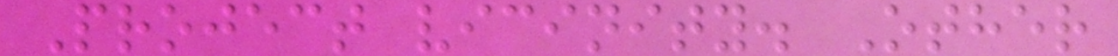Project vicinity. Other
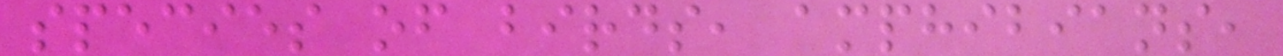species of birds, amphibians,
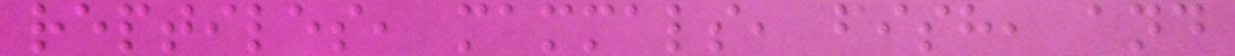reptiles, mammals, fish, and
